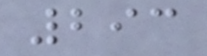293
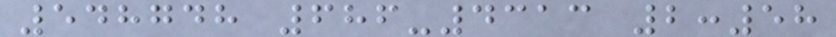548748 686-4313 2:58
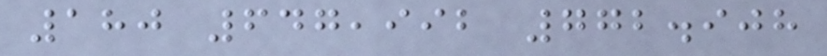180 647,992 772.908
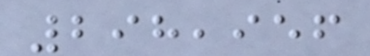298,956
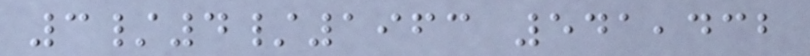3/4/1963 541,432
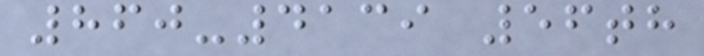860-4139 56th
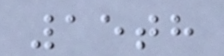15th
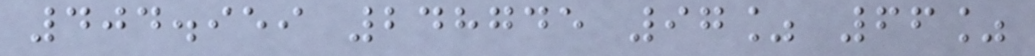404.959 248745 97% 66%
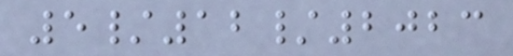5/12/2023
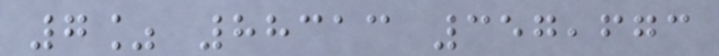7% 88313 357,673
